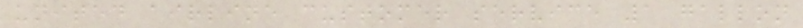united airline customer service 1 gallon
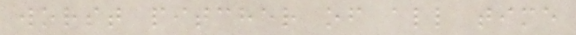worst pitcher of all time
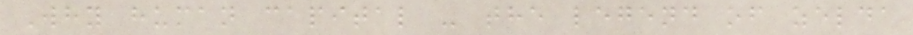Why human capital - the legend of zelda
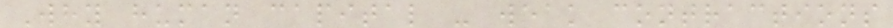Why human capital - weak contractions
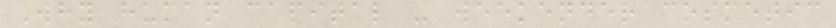Why human capital - weekender cosmetic
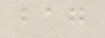bag
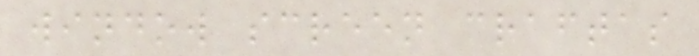window screen craftas
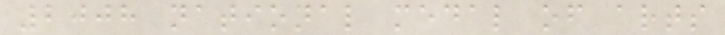2008 national medal of arts
